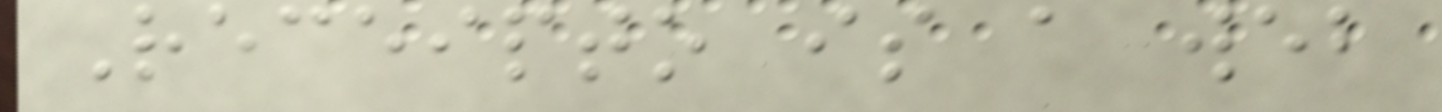Receipto is a web
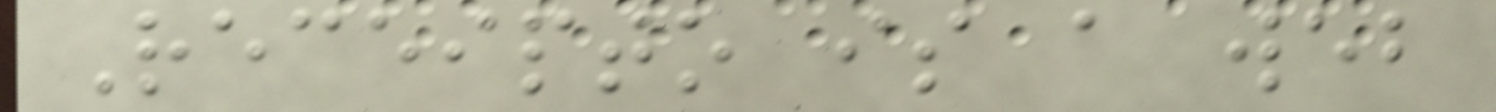Receipto is a web
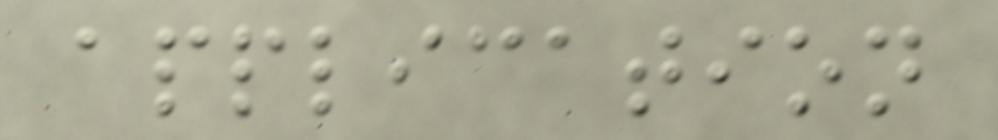application
